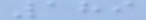189
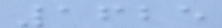1625
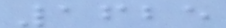1625
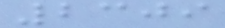2309
